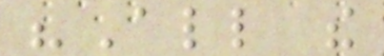"All the
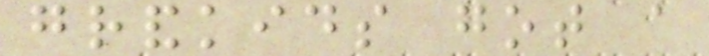grandkids got a
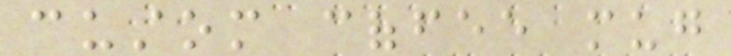custom coffee mug
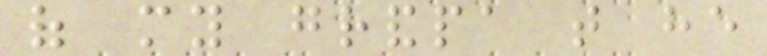of my grandpa that he
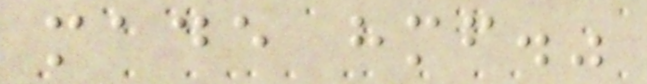made himself."
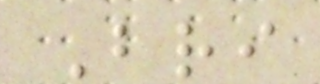Bri
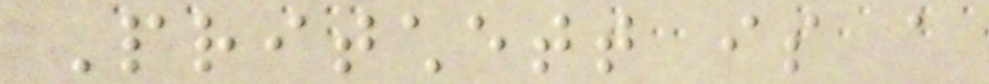Pritchett is a
